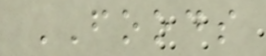FOODS
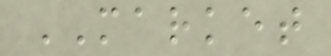MARKET
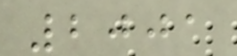2001
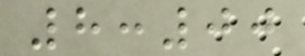8:00
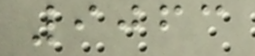9063
